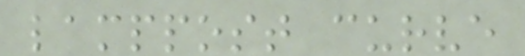lamppost curve
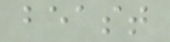beast
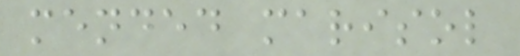mended marisol
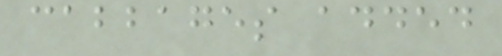cabbages added
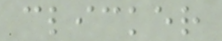clicker
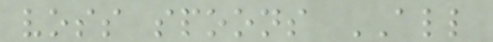voss spoons ALL
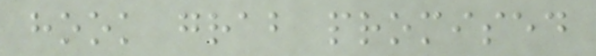hook grab promised
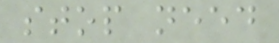stop need
